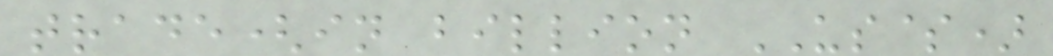trade(in billion US$)
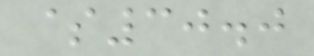$30.0
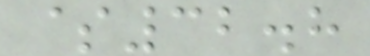$32.8
